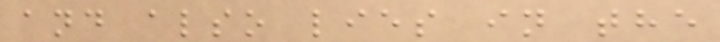and also lies in the
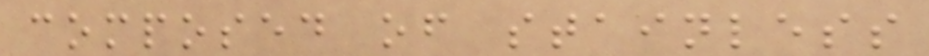composed of stainless
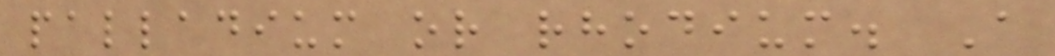palladium or rhodium. A
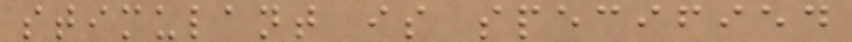stimulant is specified
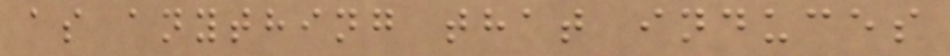as anything that induces
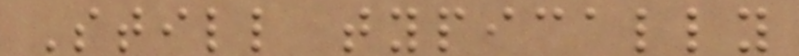Still typically
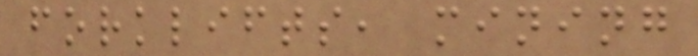forklifts, mining
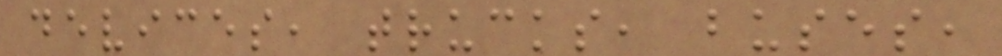devices, trucks, buses,
